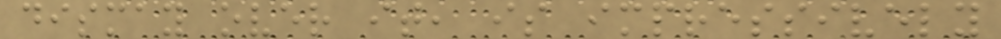dismay over it, is impressively
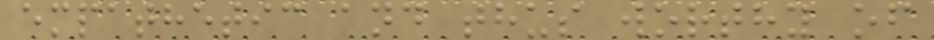empathetic and thus worthy of
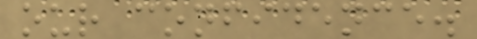our confidence.
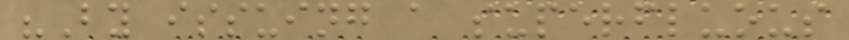"By issuing a superfluous
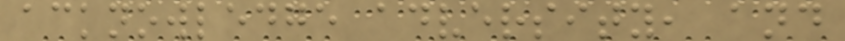acknowledge adversity, and
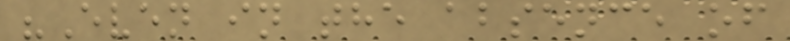"Even in the absence of
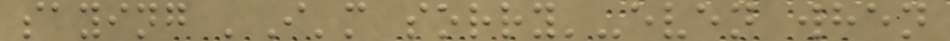saying 'I'm sorry'-even when
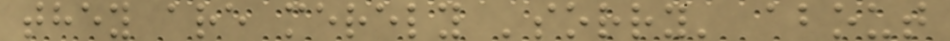they are merely 'sorry' about
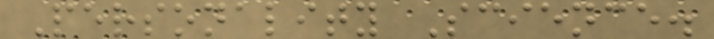Personality Science.
